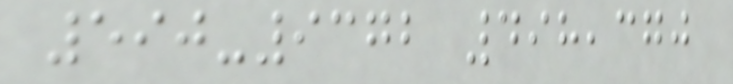590-9372 498,370
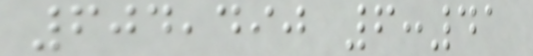604,490 6:41
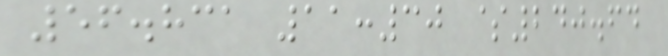56.831 11:30 $240.64
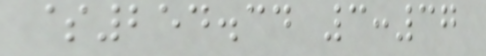$254.34 3:37
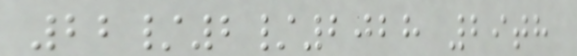22/2/2028 29th
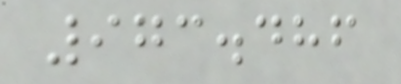973.486
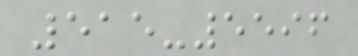515-5596
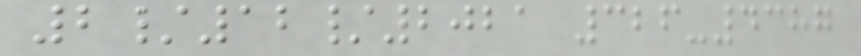2/12/2021 326-4387
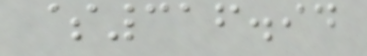$316.94
